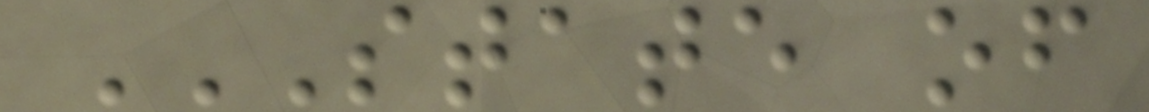STATE OF
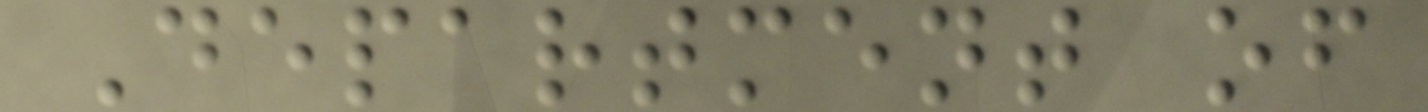Department of
